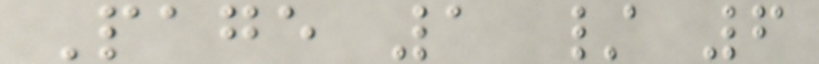Page 1 / 6
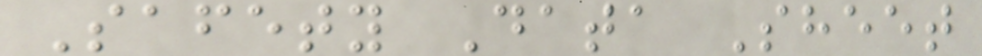Safety Data Sheet
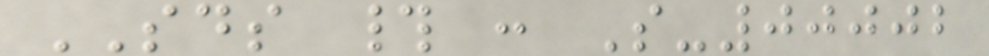SDS # : S-00002
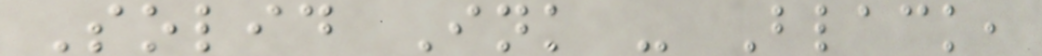Solid Ink - Black,
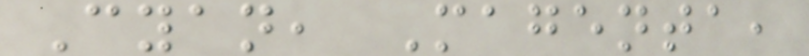Cyan, Magenta,
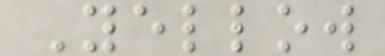Yellow
